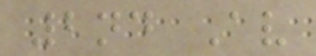2nd Av
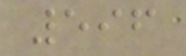596
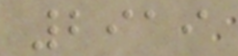2919
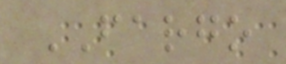FARGO
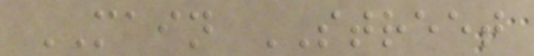MAIN STREET
